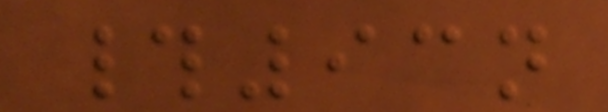#93n
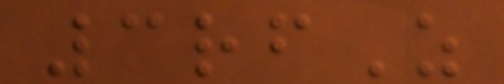3rfZ
